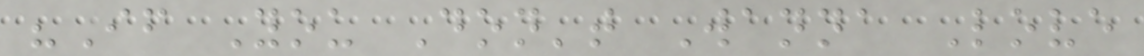"If You Don't Wanna Love
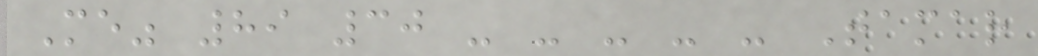Me" 89 30 - - - - - Tamar
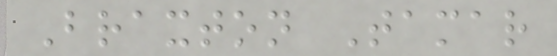Braxton Tamar
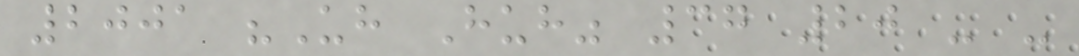2001 "Uh Huh" 37 20 - -
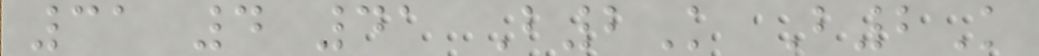31 4 41 B2K B2K
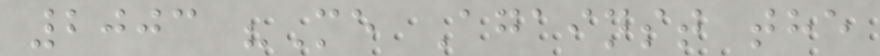2003 "Me Against the
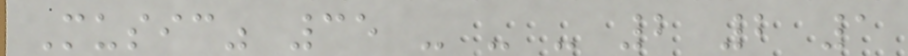Music" 35 - - - 2 2 1
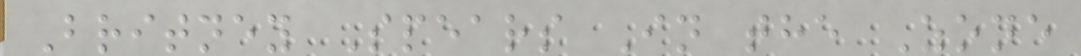Britney Spears In the Zone
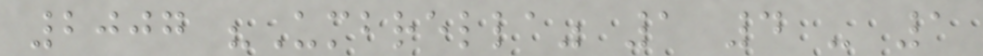2007 "Umbrella" 1 4 - 1
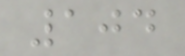104
